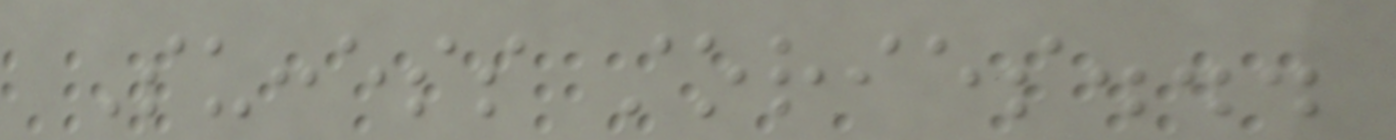Success stories...
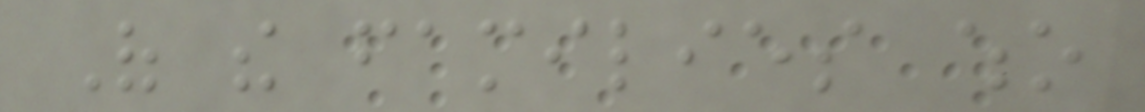Of the families who
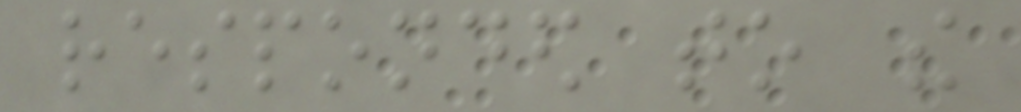responded to the
